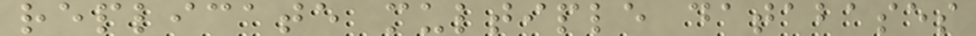replicate multiple databases
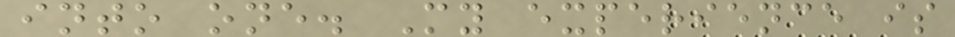into one. My experience is
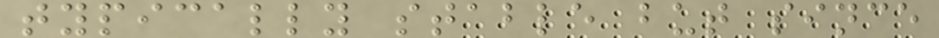typically stable but since
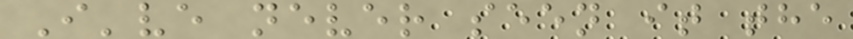I've never seen it the
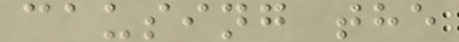causing the
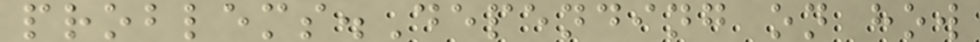problems.Depending on how
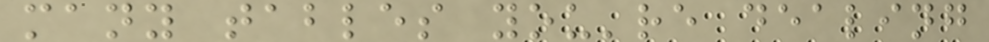many tables you're dealing
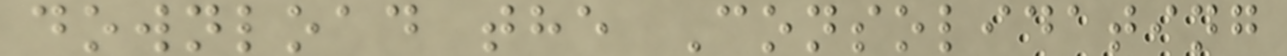download the Consolidating
